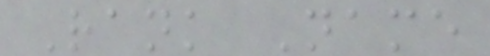Rank Name
